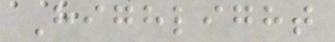Highlight
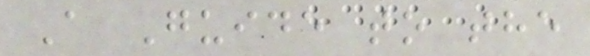A Guide to the
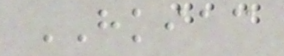HKIAC
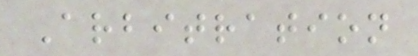Arbitration
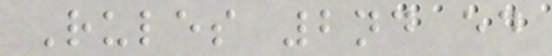Rules 2nd ed
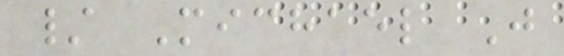/ Michael J
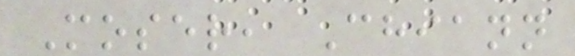Moser, Chiann
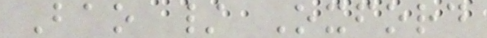Bao / Oxford
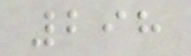298
